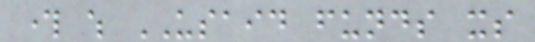through which USAID funds its
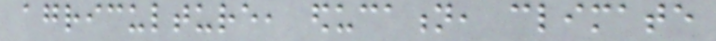agriculture, education, climate
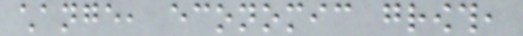change, economic growth,
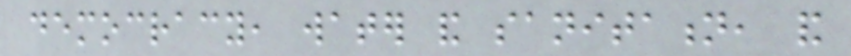democracy, water and sanitation, and
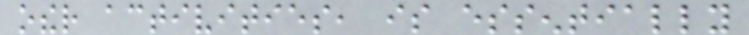other activities, is essentially
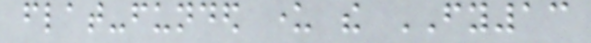flat-funded under the FY13
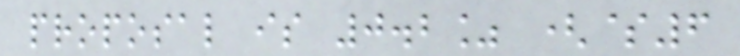proposal is 0.2% ($6
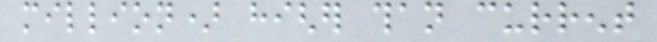million) higher than current
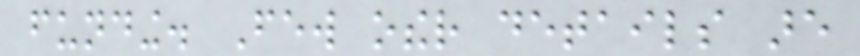funding. Few other details are
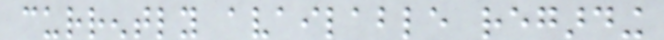currently available regarding
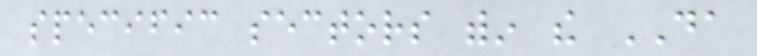specific sectors within the DA
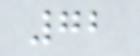72
